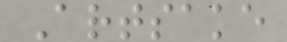Artsake
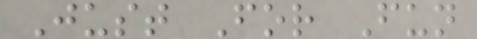Just For Fun
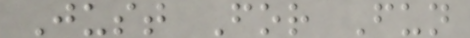Just For Fun
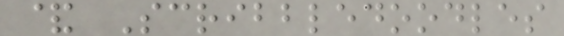& Scribbledoodles
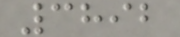3892
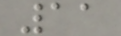11
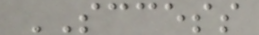SCCESS
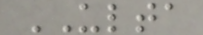ULTA
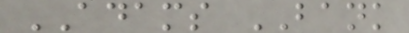ADAMS BANK
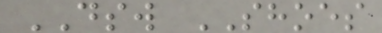DSW SHOES
